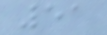51
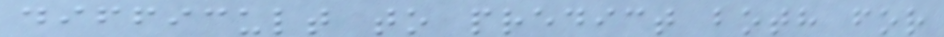difficult to predict both for
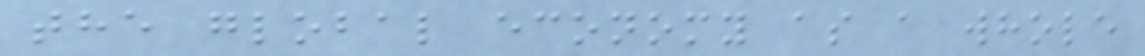the global economy as a whole
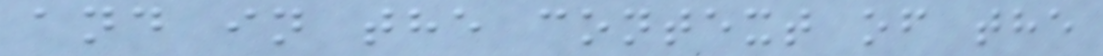and in the context of the
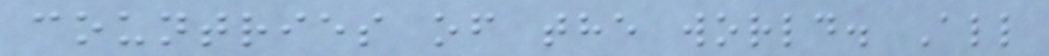countries of the world. All
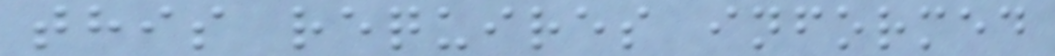this requires informed
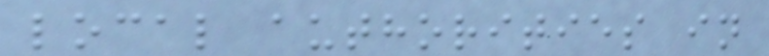local authorities in
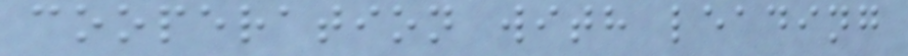cooperation with leading
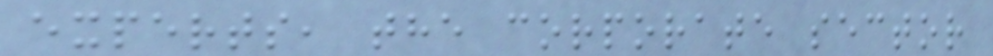experts, the corporate sector
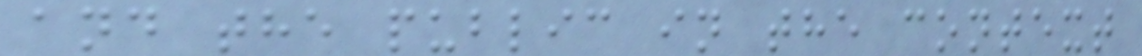and the public in the context
